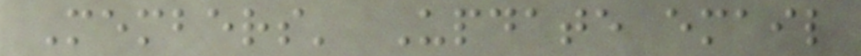Members' Update email
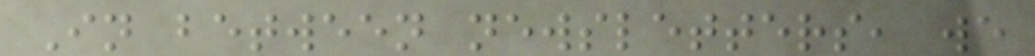In between newsletters, we
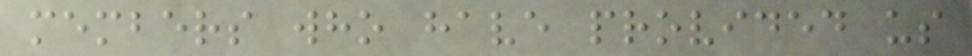members who have provided us
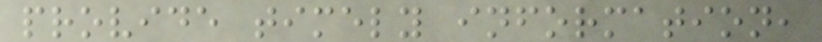provide timely information,
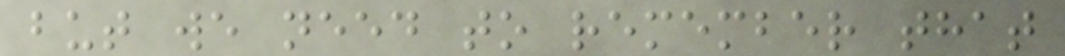but we need to remember that
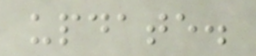update.
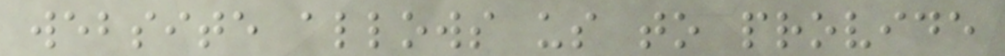website allows us to provide
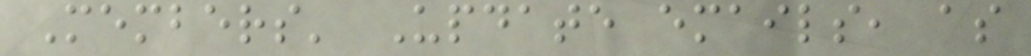Members' Update emails, as
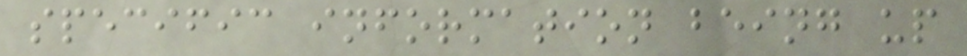specific information being up
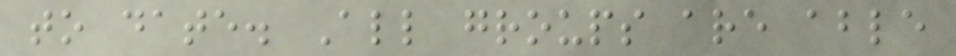to date. All groups are able
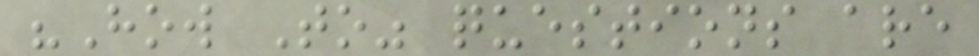"How To" questions are
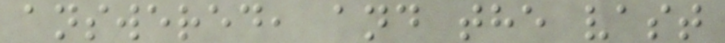answered, and the vast
